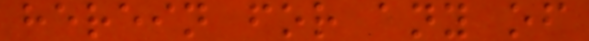herein for any of
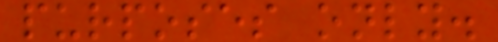purposes only.
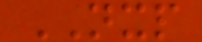NXP
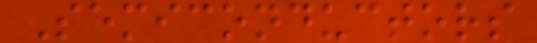Semiconductors
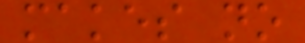makes no
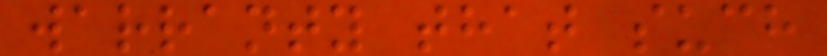warranty that such
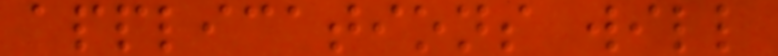applications will
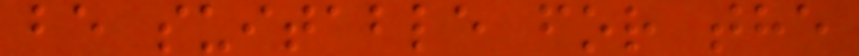be suitable for the
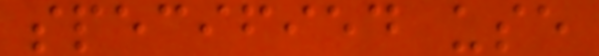specified use
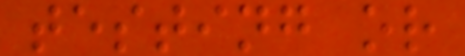testing or
